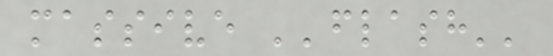massive ''flash''
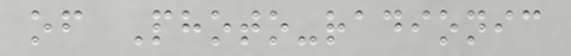of Photo-radionic
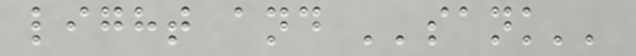light and ''sank''
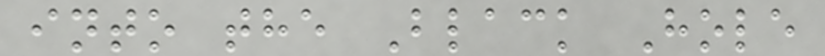into the Black Hole
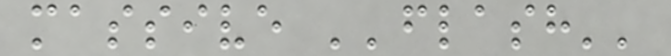massive ''flash''
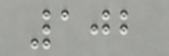102
